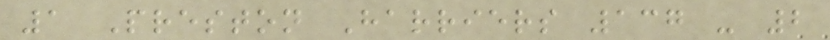1 Preston Harriers 137 - 2
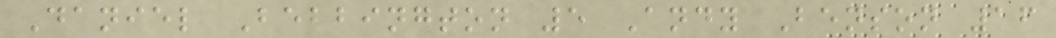Daniel Bebbington 5 Andy Benson 16
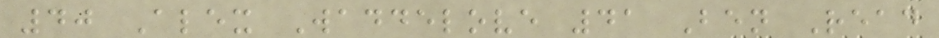40 Alex Waddelove 41 Ben Read
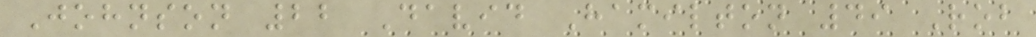Johnson 22 David Hamilton 49 Rob
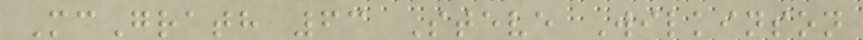McGrath 63 Steve Wilkinson
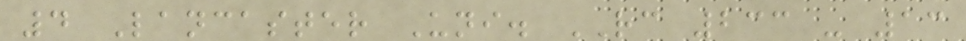4 Lancaster Uni. RC 233 - 13
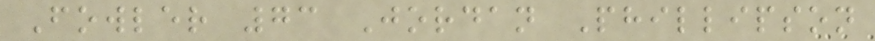Fowler 73 Jordan Phillipson
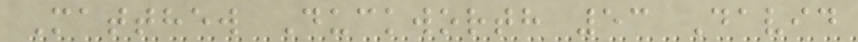Matthew Duckworth 53 David
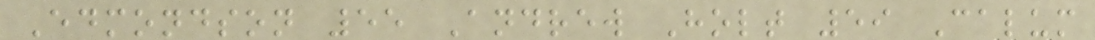Edmondson 55 Andrew Holt 59 Calum
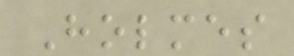Holmes
